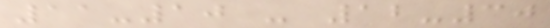11-10 - 12-30
